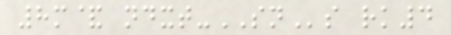8m& ndxt-SNs rk4
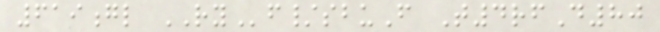619gl RYf/sbuF T4rfD80
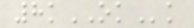8kOKk
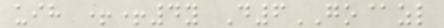uih ++4y D6GO@zl
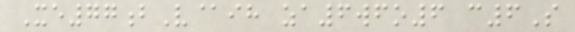Xe77bV@ih za6wfo6 c6S
